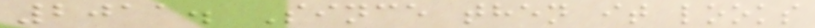2011. Since then it looks
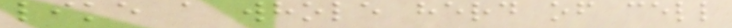like a whole herd of cell
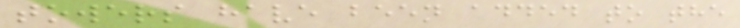towers have been added to the
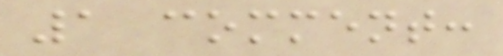1 comment:
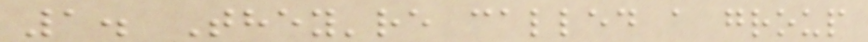1. They're called a group
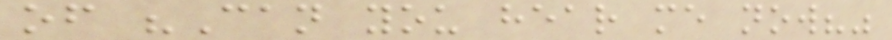of "Can you hear me now?"
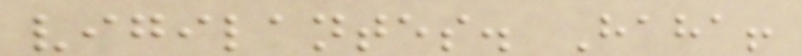vigilantes. Haha!
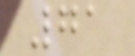71
